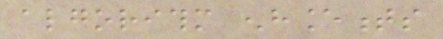algorithm enhancements
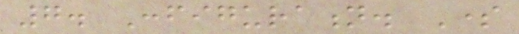7. Configuration. Some
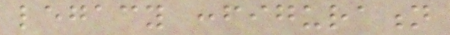legacy configuration
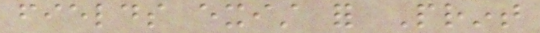fields exist for Print
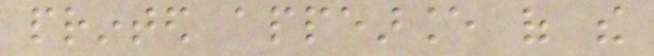printed appearance of the
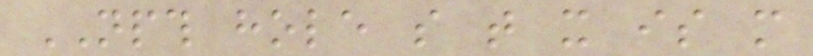NPTH hole so that it is more
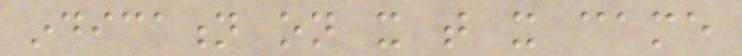indication on it that it came
